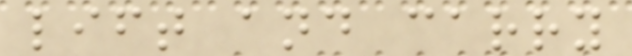lift and carry
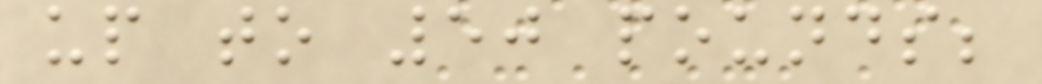up to 50 pounds;
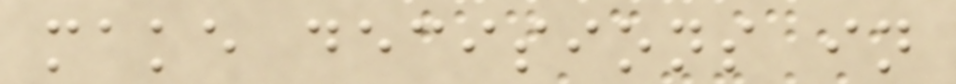make decisions in
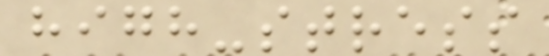high-stress
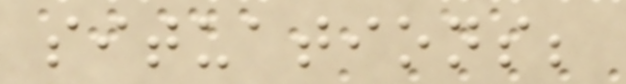situations;
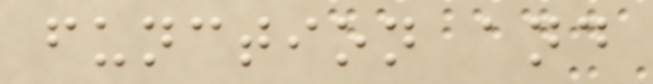function and
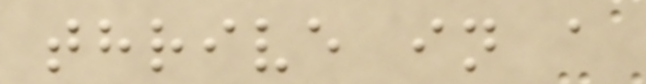thrive in a
